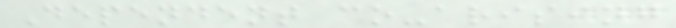Dependent co-arising
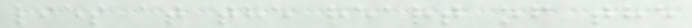lies at the heart of the
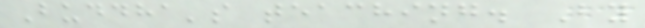Buddha's teaching. By
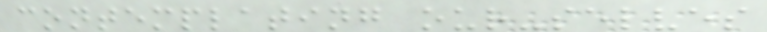contemplating our-selves
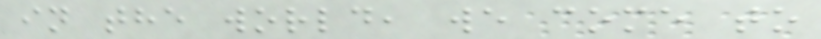in the world, we come to
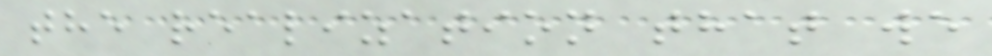the realization that we
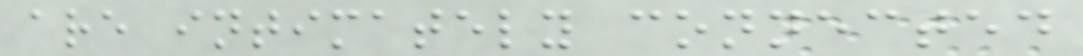are intimately connected
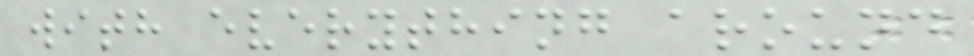with everything around
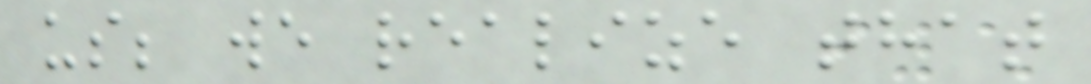us; we realize that
